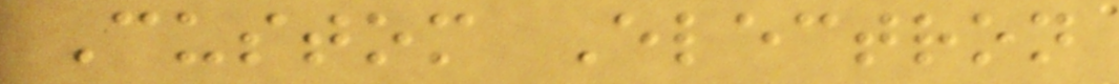Custom Electron
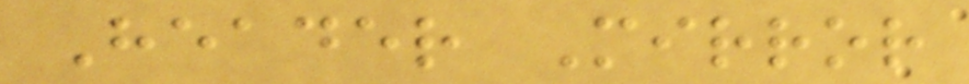Header Mirror
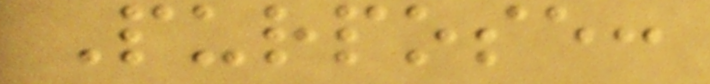Purpose:
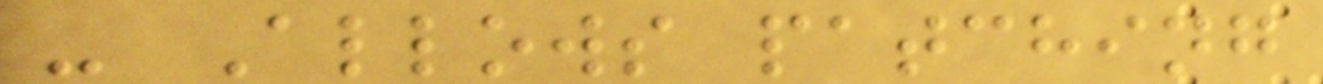- Allows patching
